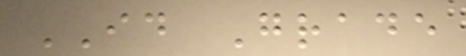ID Grade
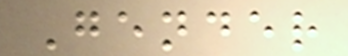Gender
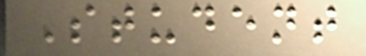Student
